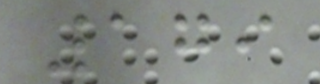179
